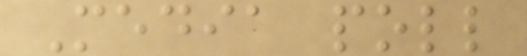Media poll
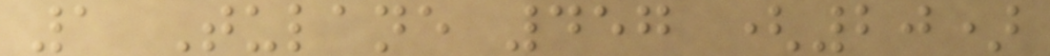1 Tulane 457 (20)
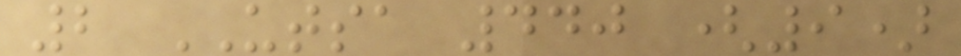2 UTSA 440 (9)
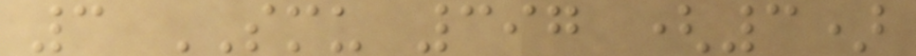3 SMU 397 (3)
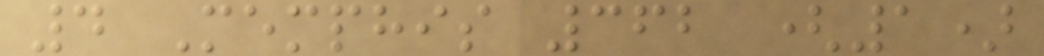4 Memphis 362 (1)
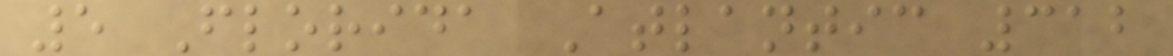5 Florida Atlantic 312
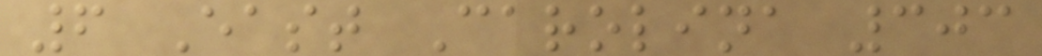6 East Carolina 303
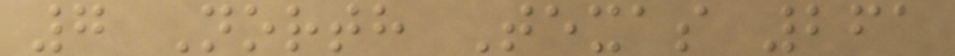7 North Texas 261
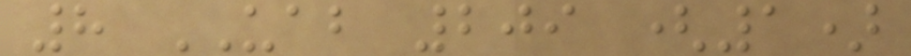8 UAB 209 (1)
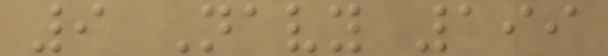9 Navy 199
